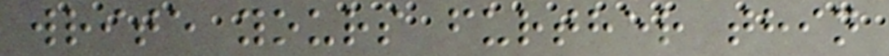write yours further thin
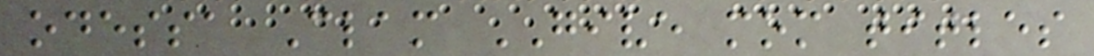odessa Clam GIVE mom titles
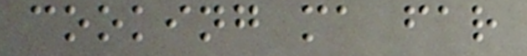cooking ma far
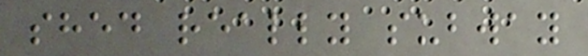shed really subway
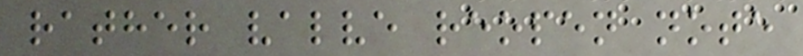rather valve reopen note
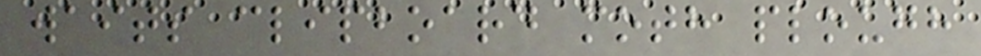waits clipboard moth plough
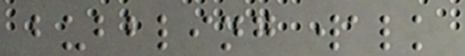bubbling walk
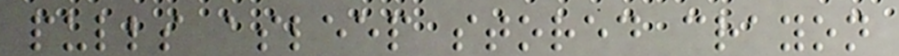pulls asleep stored crayon
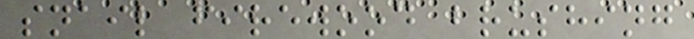snail firewood brushing
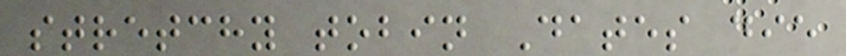stretchy tobin Dates die
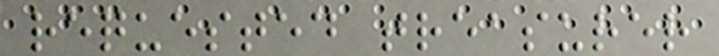requested treasurer
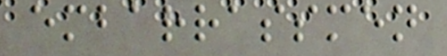embarrassmen
